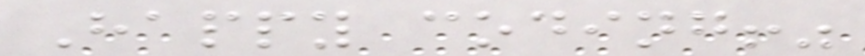Happy coding!"
